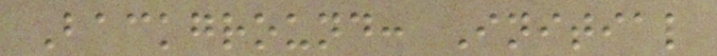Background: Initial
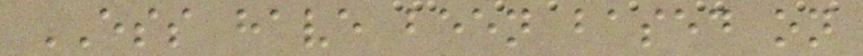ESS have been based on
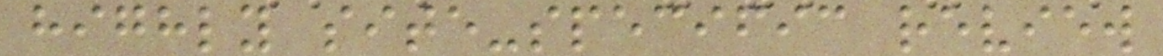highly site-specific review
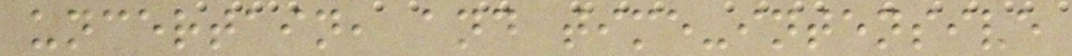uncertain, and time-intensive
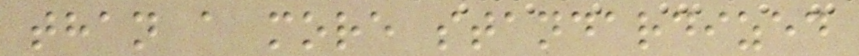than a more standardized
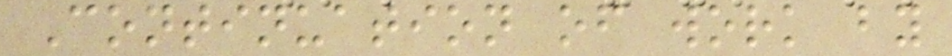Continuation of work by
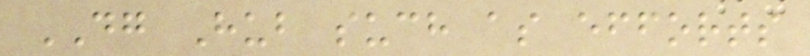DG Hub such as efforts
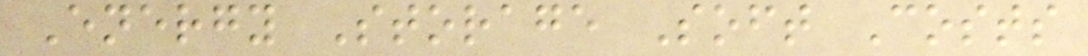Energy Storage Soft Costs
